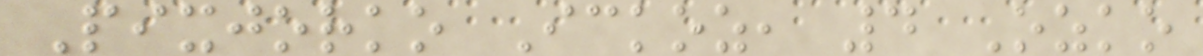Pixjorko Ickoz, 4 Ozko
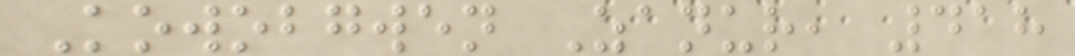Kowobgwen Zanur, 418
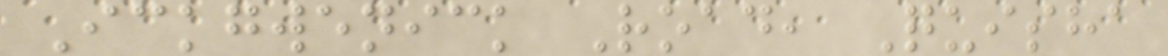Ickgwenick Road, Quisha
